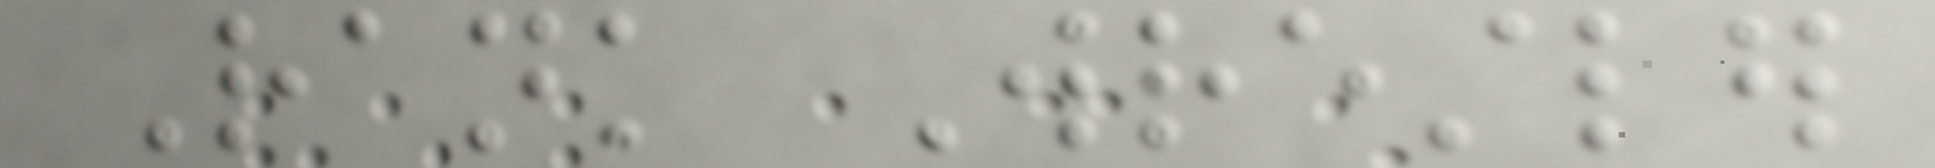Rank Wrestler
